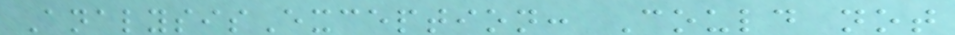AnalysisException: Could not
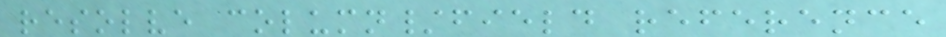resolve column/field reference
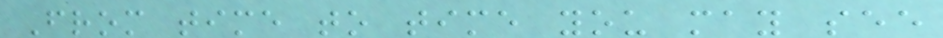From time to time you may see
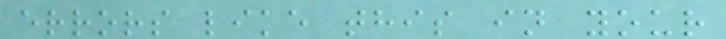errors like this in your
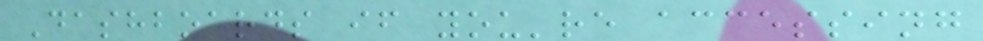Dashboards if you're accessing
